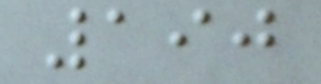190
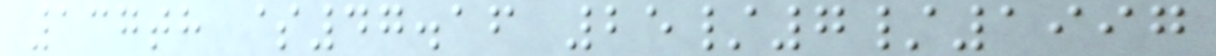137th $47.16 25/7/1997
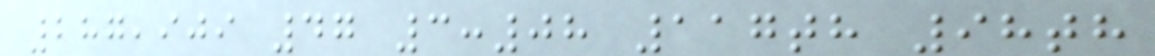287,909 47 3:08 117th 98th
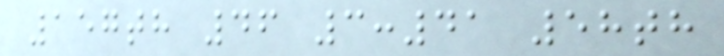157th 46 3:41 58th
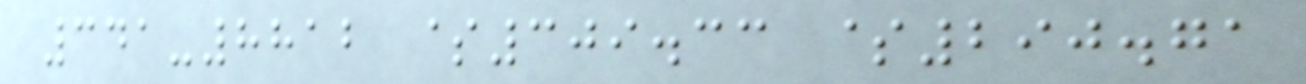341-8812 $309.33 $290.71
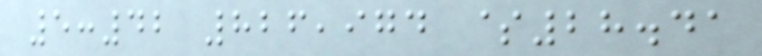5:42 826,974 $28.41
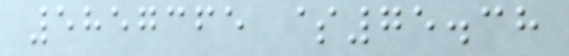5857365 $75.38
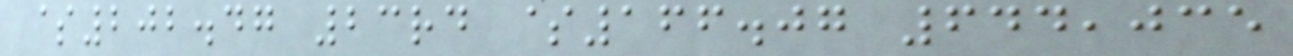$202.47 23rd $166.07 644,035
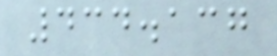434.137
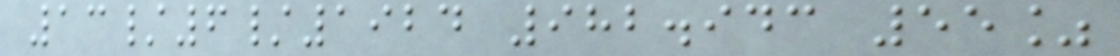13/6/1924 982.943 55%
